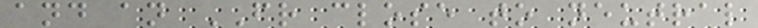and an FR close to neutral
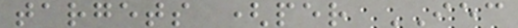targets (per IEC
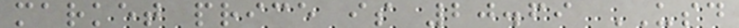market price is 20.69 USD
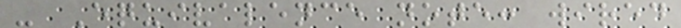- Equivalence note: wired
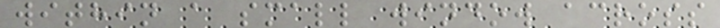within a small window across
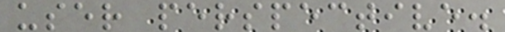user perspective.
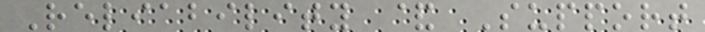Reliability & Support
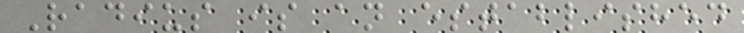Radius is an established
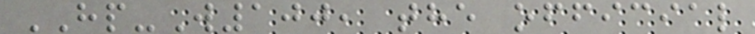HP-W100, the official
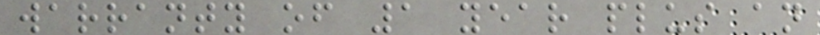warranty of 1 year plus an
